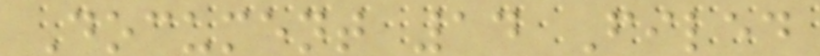Document 14 Filed
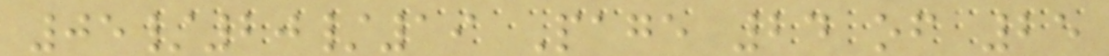05/20/19 Page 24 of 25
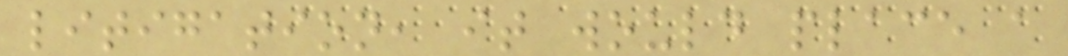litigation, it would place a
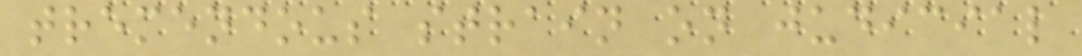tremendous strain on judicial
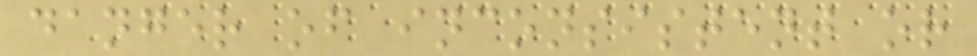danger of inconsistent or
